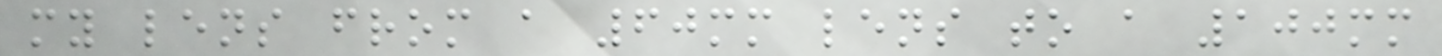my lens from a 60mm lens to a 100mm
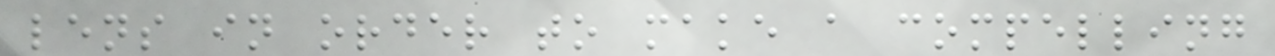lens in order to make a compelling
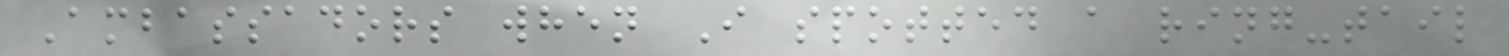Ambassadors when I spotted a ring-tail
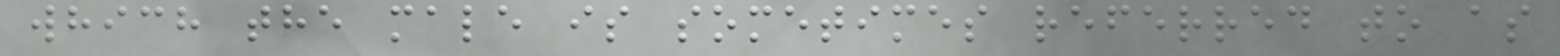which the male is sometimes referred to as
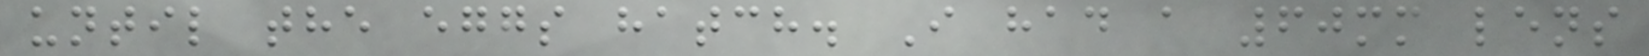until the eggs hatch. I had a 60mm lens
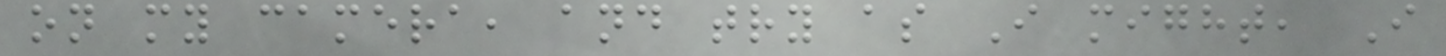on my camera, and try as I might, I
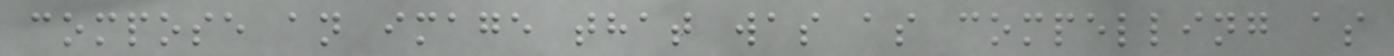compose an image that was as compelling as
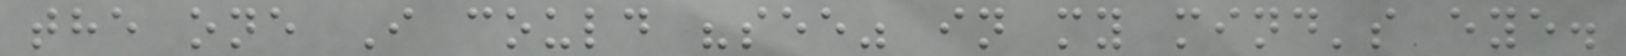the one I could "see" in my mind's eye.
